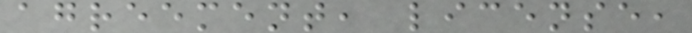agreement, license,
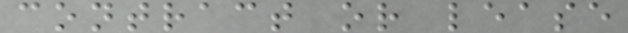contract or lease
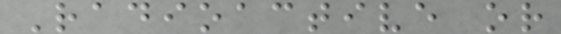Radioactive or
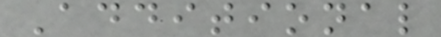Additional
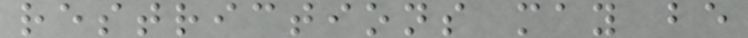restrictions may be
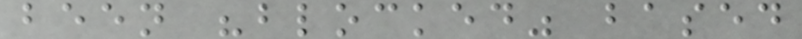been "blocked" based
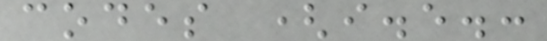codes (i.e.:
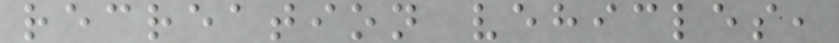recreation vehicles,
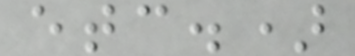etc.)
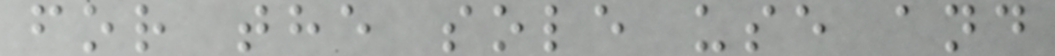for the sole use and
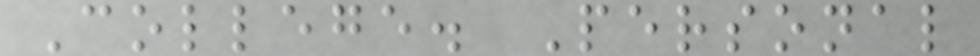College. Personal
